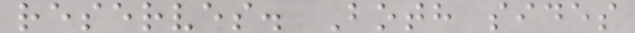reserves. Both sides
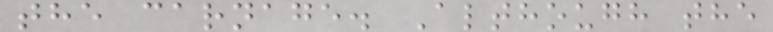the carnage. Although the
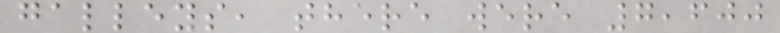galleys, there were 7,600
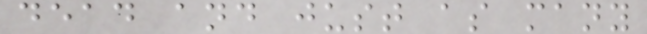dead and just as many
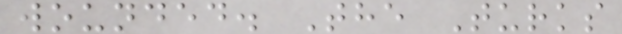wounded. The Turks
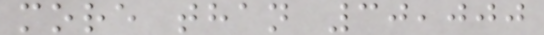more than 30,000
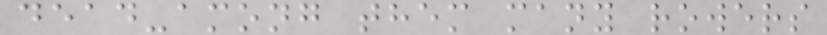dead-among them many rowers
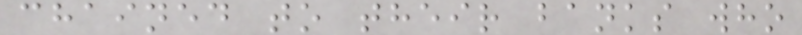chained to their banks who
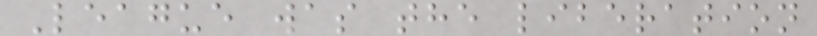League was the liberation
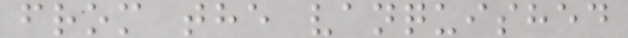from the vanquished
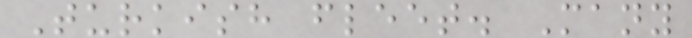Turkish fleet. Many
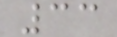33
